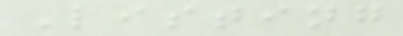Listing
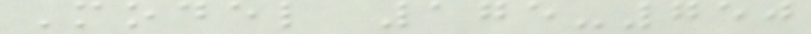Model 175-750
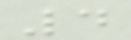4
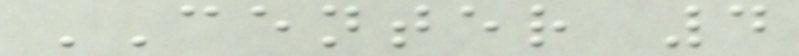CENTER 4
